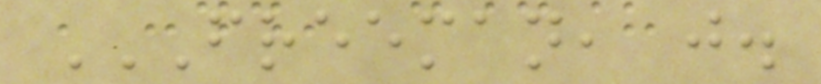FREEMAN, J.
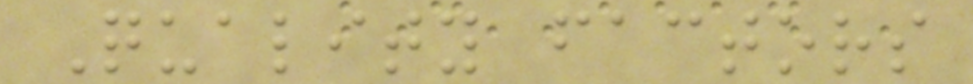Quality factors
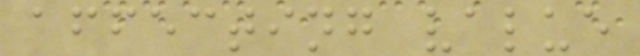affecting value
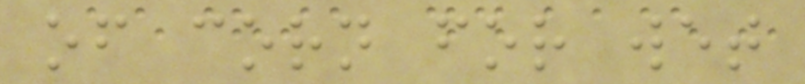of corn for wet
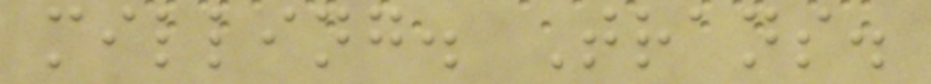milling. Trans.
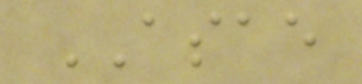ASAE
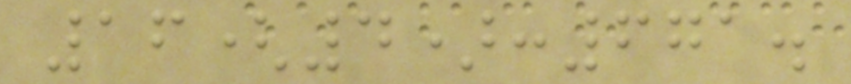16(4):671.
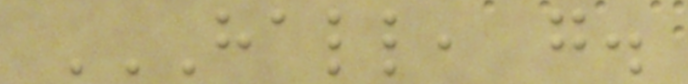HALL, G.
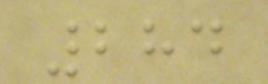284
